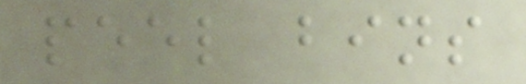peel bins
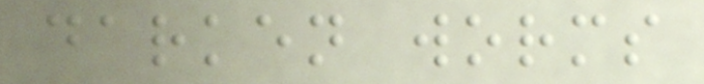darken worms
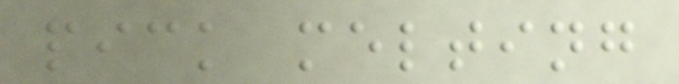pick melting
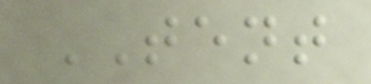TENT
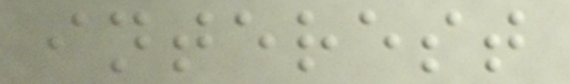interest
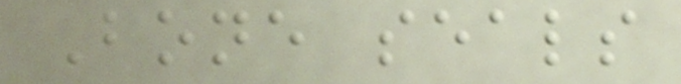Bone seals
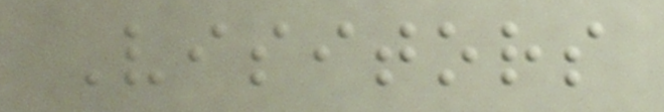Visitors
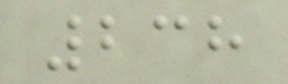238
